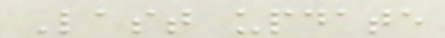Last update
